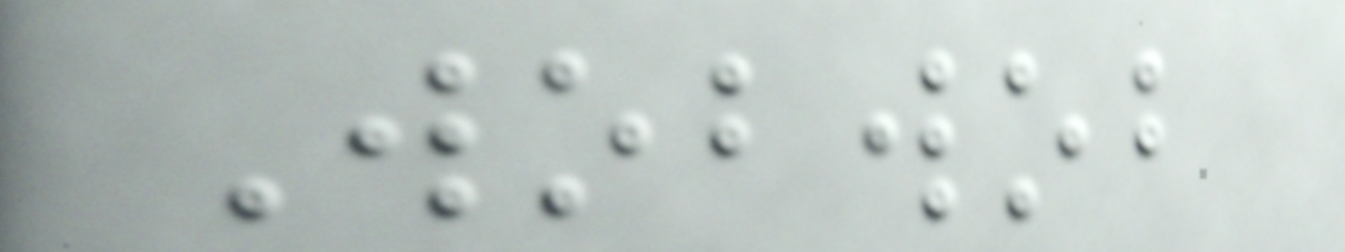Wobwob
